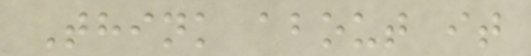Think about it
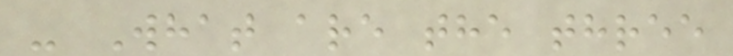- What are the three
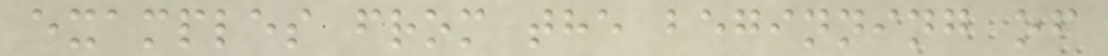examples from the beginning of
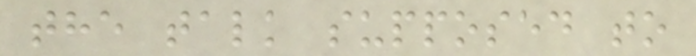the talk supposed to
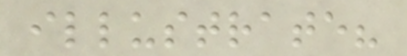illustrate?
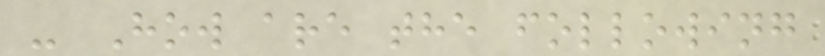- How are the following
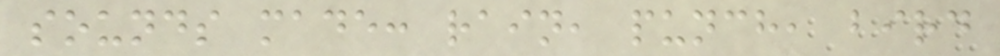sounds made: rain, punch, bird
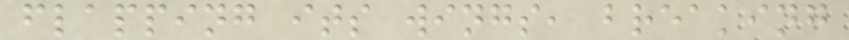flapping its wings, breaking
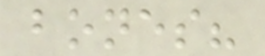bones?
